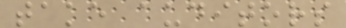take auditors
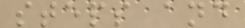steps and
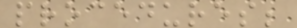procedures;
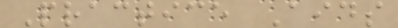Practice Aids
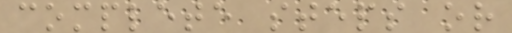complete steps or
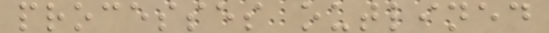processes outlined
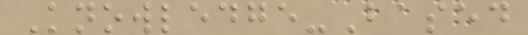Knowledge-Based
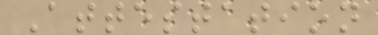Attestation
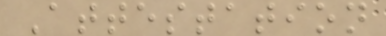Attestation
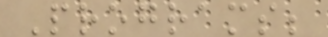Programs;
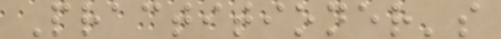Practitioner's
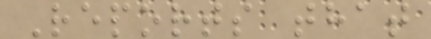Reports that
